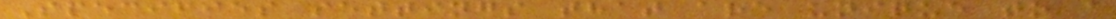Specifies settings that are unique to a
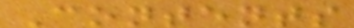Contents
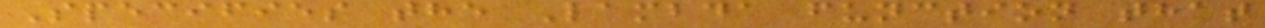Specifies the Lambda function that
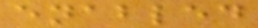enabled
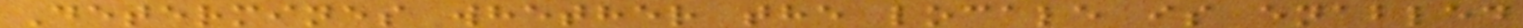Determines whether the locale is enabled
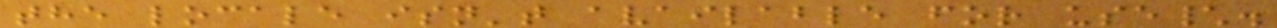the locale isn't available for use\.
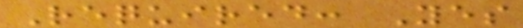Required: Yes
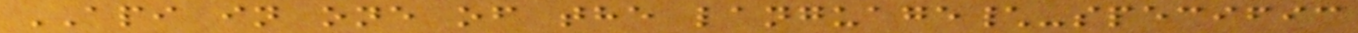API in one of the language\-specific
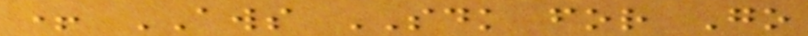+ AWS SDK for Go
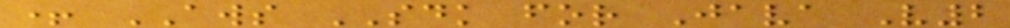+ AWS SDK for Java V2
